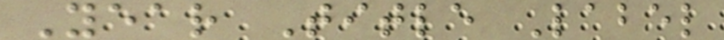Year Title Label
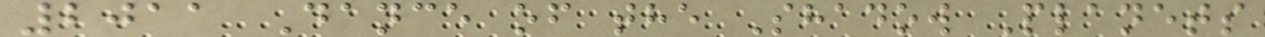2011 Dance of the Shadow Planets
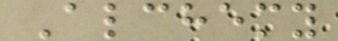Alchemy
